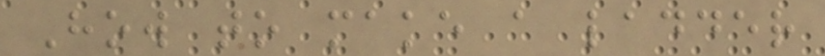How to make a ladder
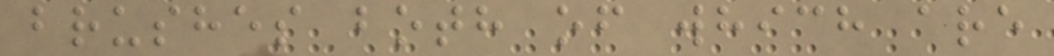brushes both of which are
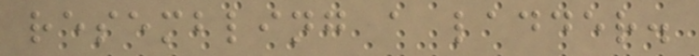resembling a ladder.
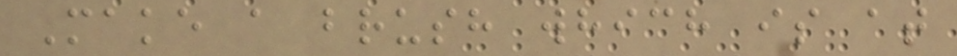Make a brush which is at
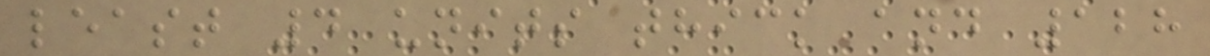least 4 units thick and 128
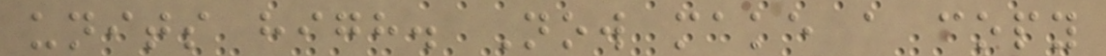units high. Now make a copy
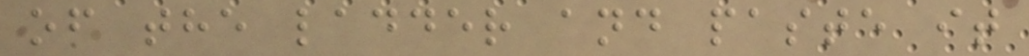of the ladder and paste it
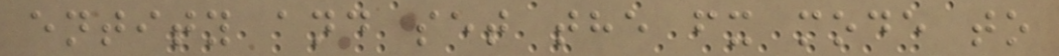entity and set the fx mode to
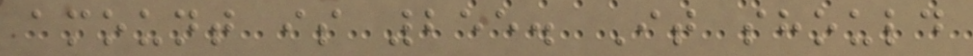amount is 255. It should
